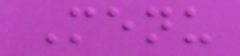Menu
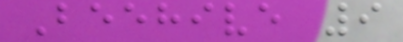Beehive 9
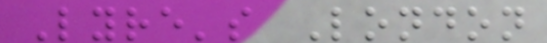Lyre's London
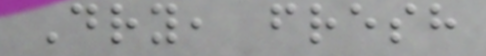Dry, fresh
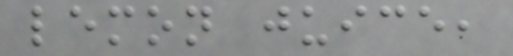lemon juice,
